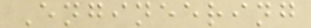Engineering
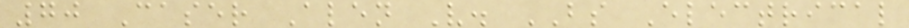70 Caser Alen V. BS Electrical
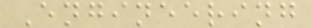Engineering
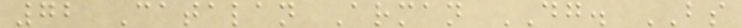72 Catalan Arman DG. BS
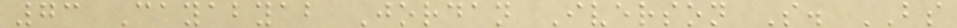73 Cayabyab Jordan Iverson S. BS
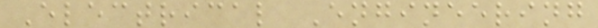Electrical Engineering
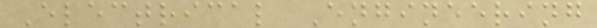Electrical Engineering
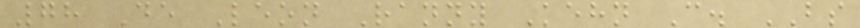78 De Leon Ranny Kehn C. BS
